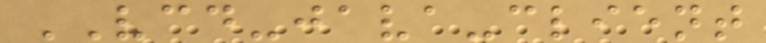VCD-java-client
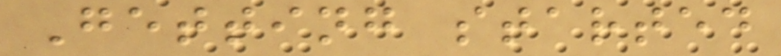Getting started
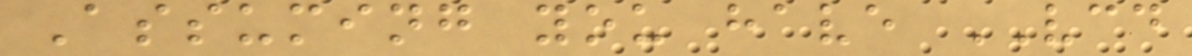Assuming you have VCD
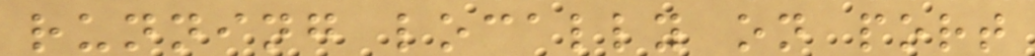running locally on port
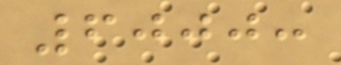6000:
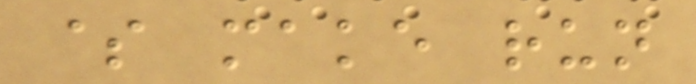$ make run
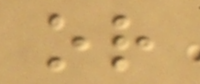or
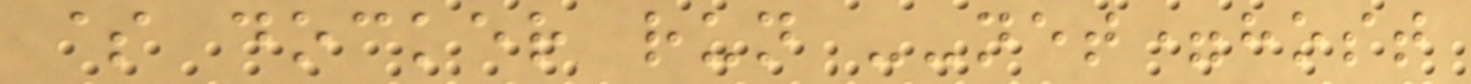$ docker run --net=host
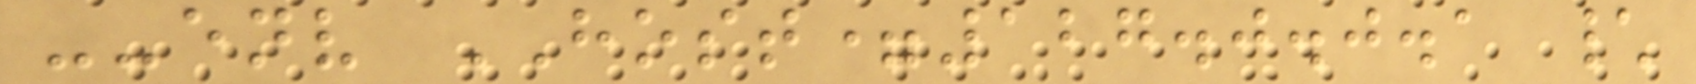--env HOST=127.0.0.1 \
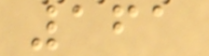161
